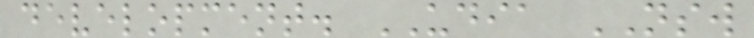development. UDIA NSW
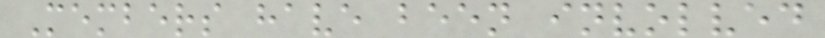Members have been involved
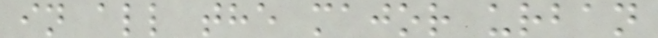in all the major urban
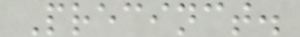Precinct.
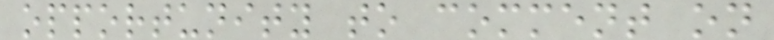opportunity to comment on
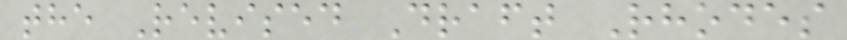the Revised Draft Rhodes
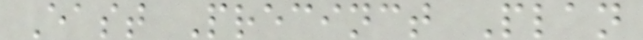East Precinct Plan
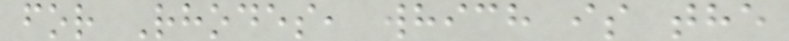for Rhodes, which is the
